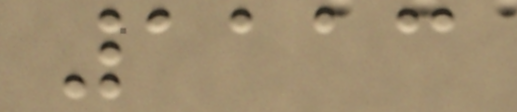1113
